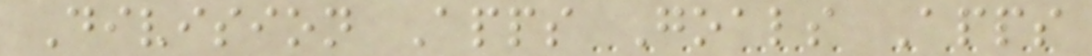Division Apps Goals Apps
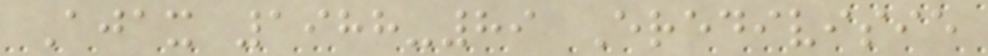Ajax 1988-89 Eredivisie
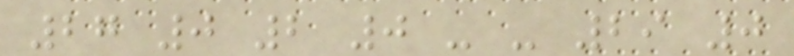27 0 2 0 - - 29 0
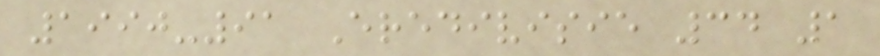1990-91 Eredivisie 34 1
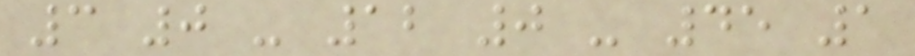3 0 - 12 0 - 45 1
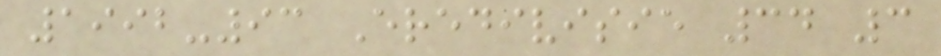1992-93 Eredivisie 34 3
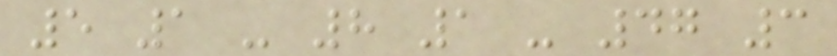5 1 - 8 1 - 47 3
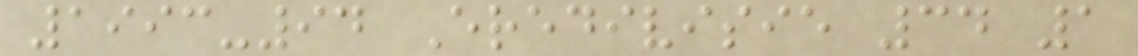1993-94 Eredivisie 34 1
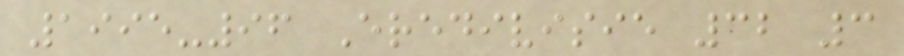1995-96 Eredivisie 32 3
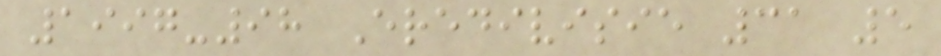1997-98 Eredivisie 31 5
